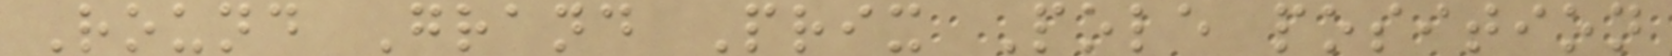Round Grand Prix Pole position
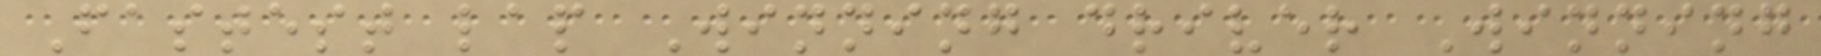Fastest lap Winning driver Winning
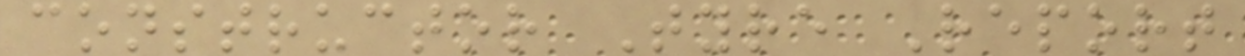constructor Tyre Report
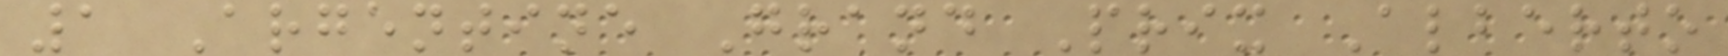1 Argentine Grand Prix Alberto
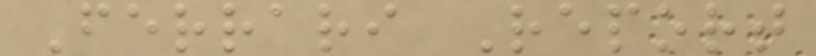Ferrari Report
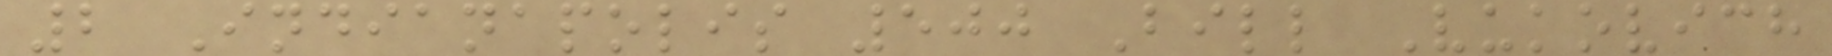2 Indianapolis 500 Bill Vukovich
